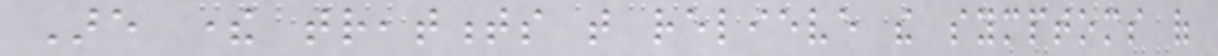Are there treatments that relieve the symptoms of
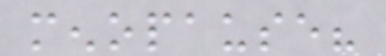menopause?
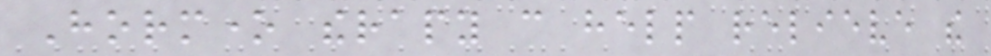Hormone therapy can help relieve the
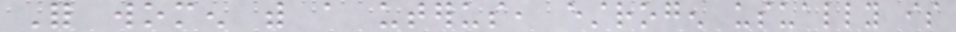For women with a uterus, estrogen usually is
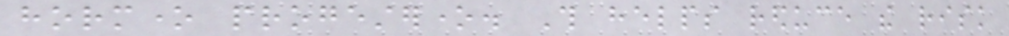hormone progesterone. This helps reduce the risk
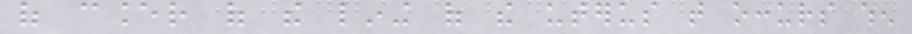of cancer of the lining of the uterus that occurs when
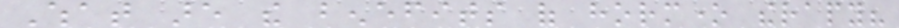What are the benefits of hormone therapy?
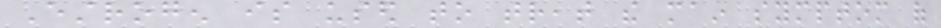Estrogen is used to treat the main symptom of
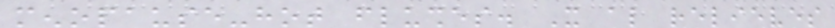menopause-hot flushes. It also relieves
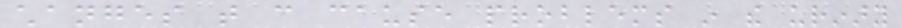changes that can cause problems in the urinary
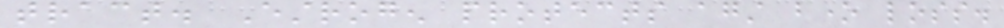tract. Estrogen protects against bone loss.
